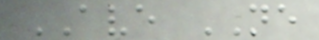AVE NE
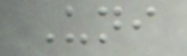Uni
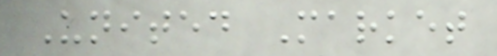United Market
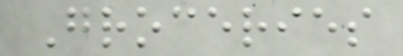Groceries
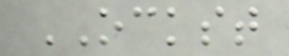OCKST
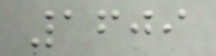1609
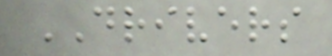DRIVERS
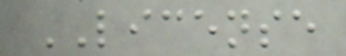LICENSE
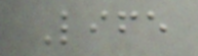Life
